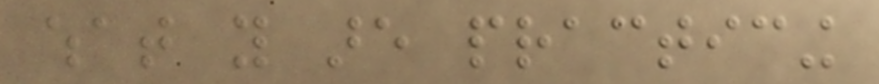what you are practicing
